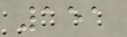151
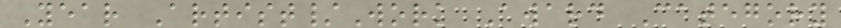Year Artist/Work Award Category
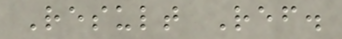Result Ref.
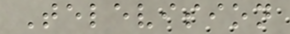Television
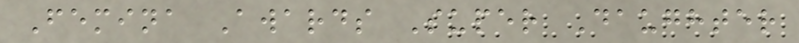Femina Awards Super Daughter
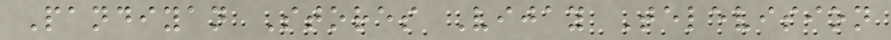Pandiyan Stores Vijay Television
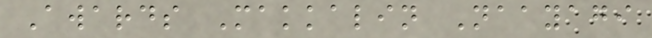Awards Makkalin Naayagi
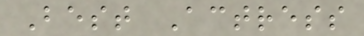Best Actress
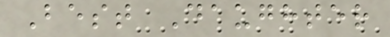Best Daughter
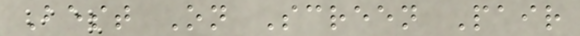Best On Screen Pair
